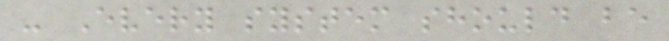- Every system should be
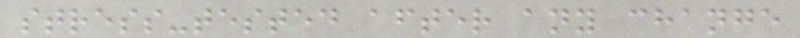stress-tested after any change
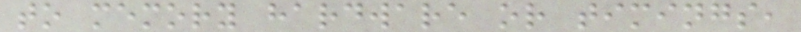to memory hardware or timings,
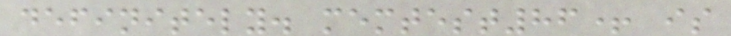definitely. memtest86+ is
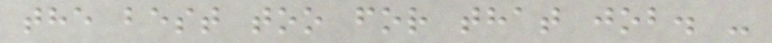the best too for that job. -
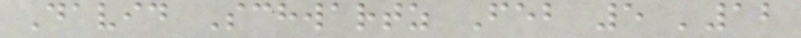David Schwartz Feb 5 '12
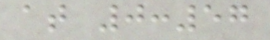at 0:57
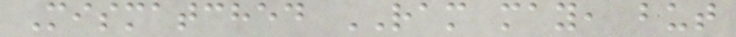Mismatched RAM may, but
